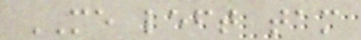ME left tam
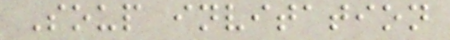Soup invitation
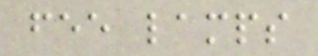fee lamps
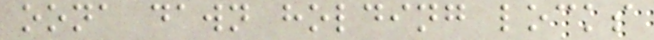oona dawn holding locks
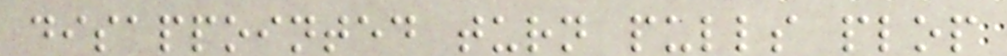disappointed turn pulls plop
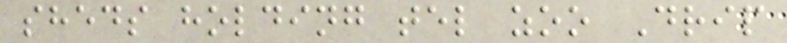sheds holding tel zoo Drip
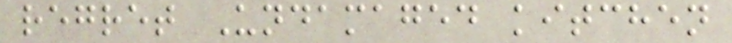regret Undamaged kitchen
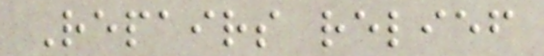Repairs relief
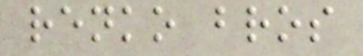renko bros
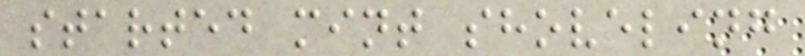started mint shoveling
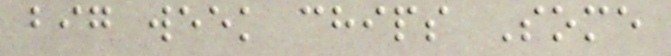big week chips Some
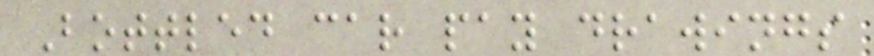Bottled car pay drawings
